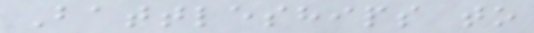Battleships to
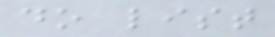do list
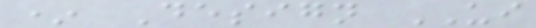* Design UI
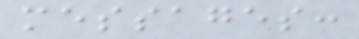messages:
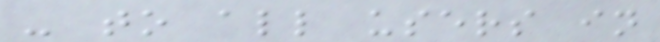- to all users in
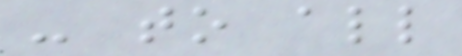- to all
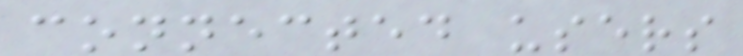connected users
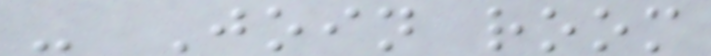- Join room
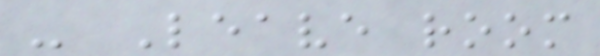- Leave room
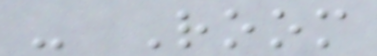- Room
